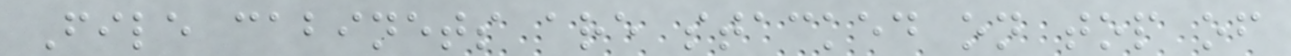File cabinets are stacked on top of
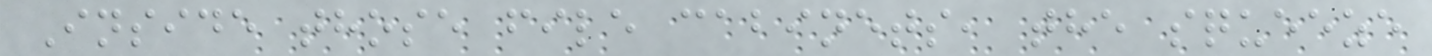Inside those file cabinets, the squeeze
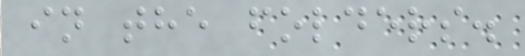in the folders.
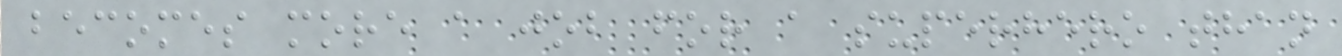becomes more a job for a superhero than
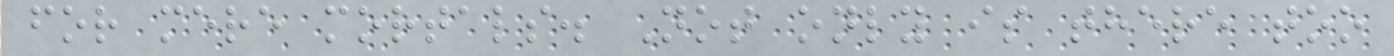for mere mortals. Not only is there too
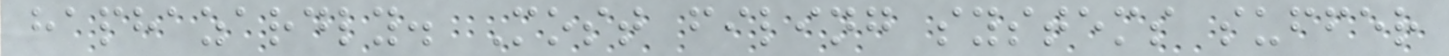haphazardly. Most filing systems suffer
